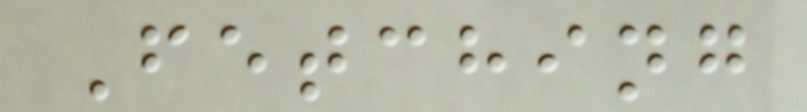Fetching
